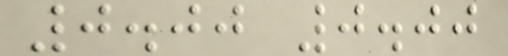0.00 0.00
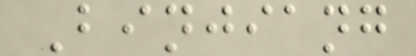Binjiang
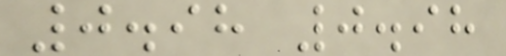0.98 0.98
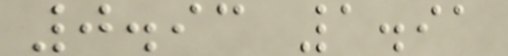0.93 1.91
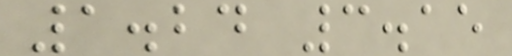1.24 3.15
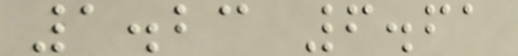1.23 6.61
